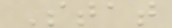Stat
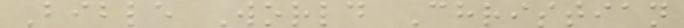Bible World Christian
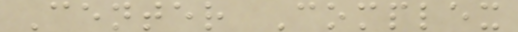Center Complex
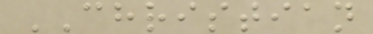CHRISTIAN
